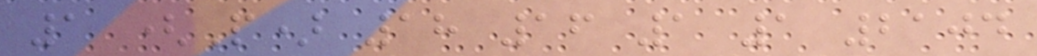1 (P) 18 16 1 1 2104
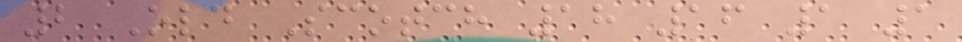2 Old Scotch 18 16 1 1
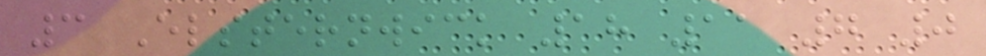3 Elsternwick 18 11 7 0
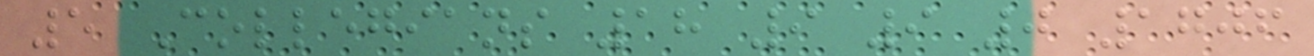5 Collegians 18 9 9 0 1706
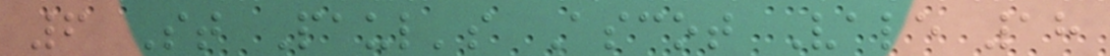6 St Paul's Ascot Vale 18
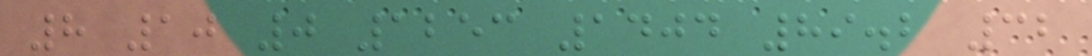8 10 0 1253 1404 89.2 32
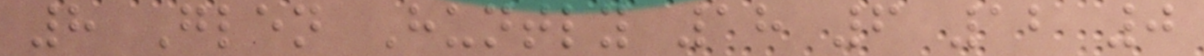8 Glen Huntly 18 6 12 0
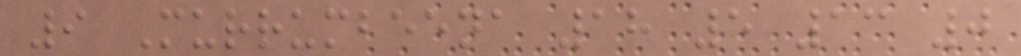9 Murrumbeena 18 5 13 0
